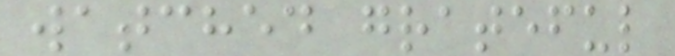watched grateful
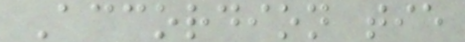Accordion tie
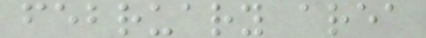february area
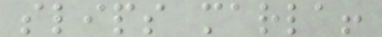slips marla!
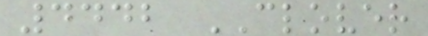4442 CLOVER
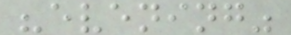"evening"
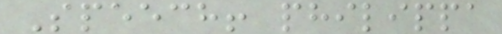Speech! philippa
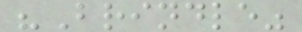"Brindle"
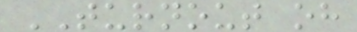TURNOUT oh
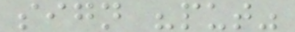sign "put"
